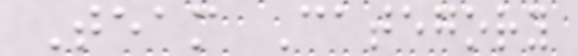Team Category
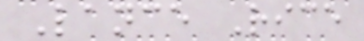Lance Rice
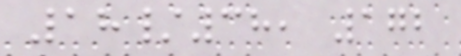18/38, 172
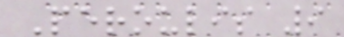Peroulis 9
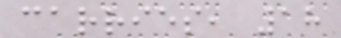carries, 18
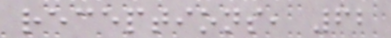receptions, 62
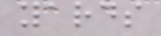yards
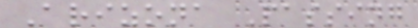Arizona Passing
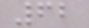62
